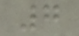7
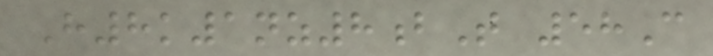H8k1nz8bT 58C
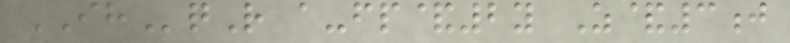IHqR a-fp&2y Z&3j
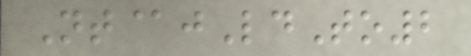Nt@jLdTo2
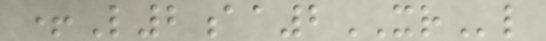+L2aa2XRl
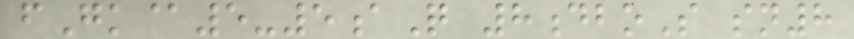fGk@5-5aQ 8dboS sn8
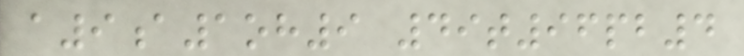a9a1oh9 49t96pb4
